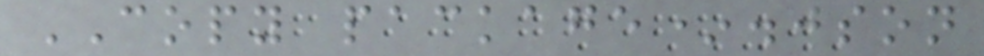COPY package*.json
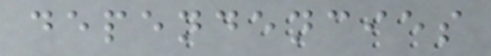dependencies
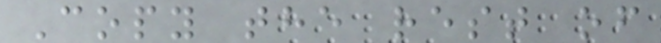Copy the rest of
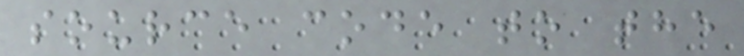source code to the
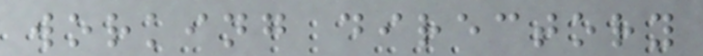working directory
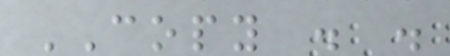COPY . .
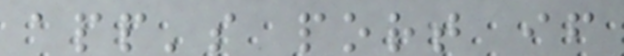app's port if
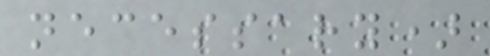necessary)
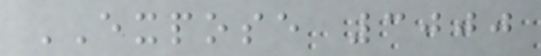EXPOSE 3000
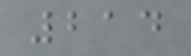214
